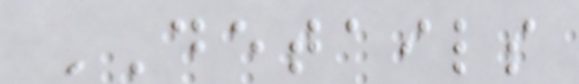DETAILS
